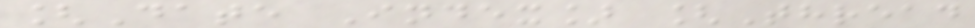[Date Index] [Thread
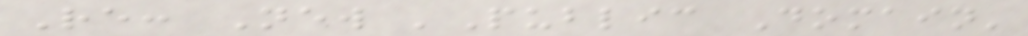Re: New 'Public Domain'
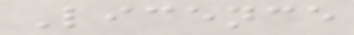Licence
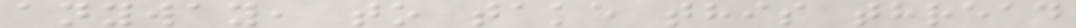anyway, to take this thread
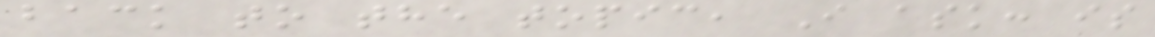back to the topic, I ask: is
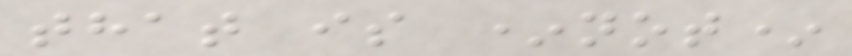that is *not*
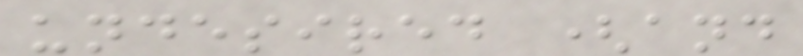undesired (and
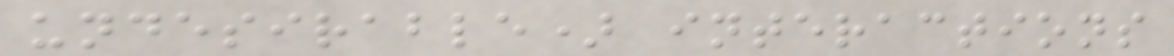undesirable) interactions
